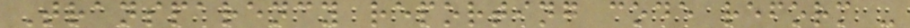Transparency reporting code reform -
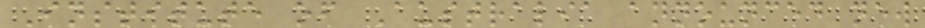Institute of Australia announced new
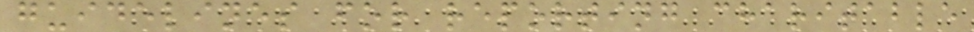guidelines for reporting charitable
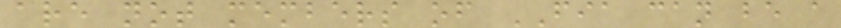are not members of FIA can be a
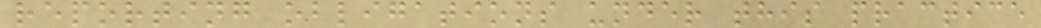reporting obligations under this practice
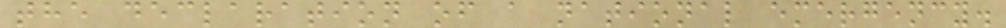the declaration of a national emergency.
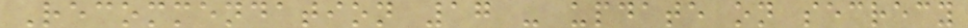Recommendation 17 - update on secrecy
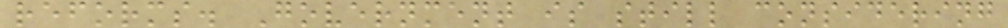reforms. Government is still considering
